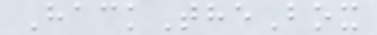HackTheBox
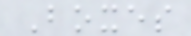Boxes
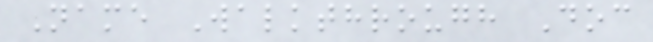Name Walkthrough Doc
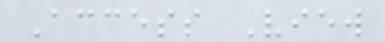Access View
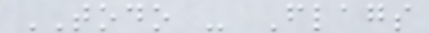TODO - Flags
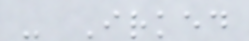- Irked
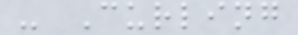- Curling
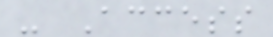- Access
